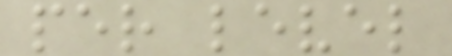per level
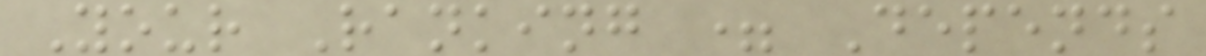Your Ranking = Depends
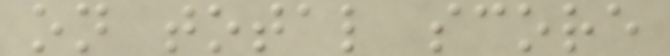on total score
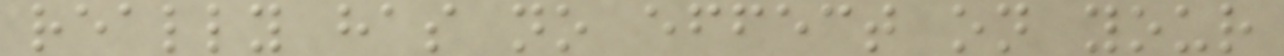really has no effect on your
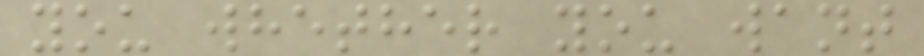you whether you want
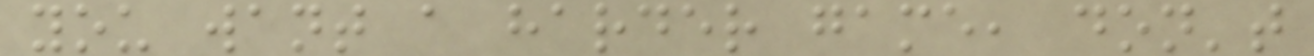you want a harder game, don't
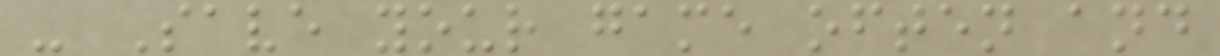- Save your game often and
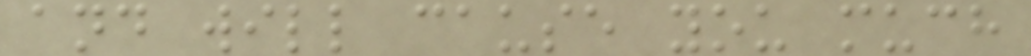and will cause you much
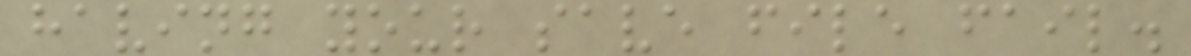having your save file fail.
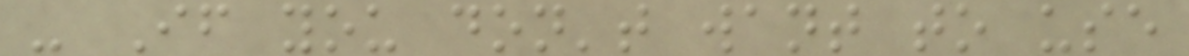- If you don't want to use
